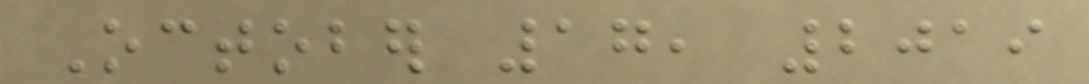October 17, 2019
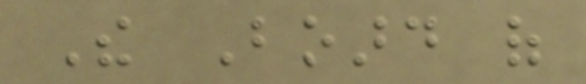The Board of
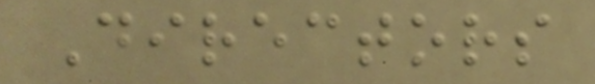Directors
